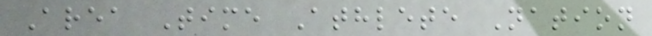Area Time Athlete Nation
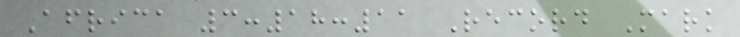Africa 3:18:11 Record Mark
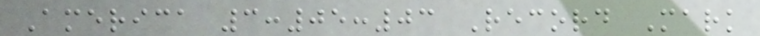America 3:05:03 Record Mark
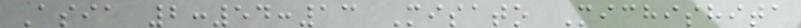Asia 2:54:13 Misato Michishita
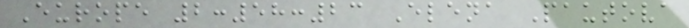Europe 2:58:23 Elena Pautova
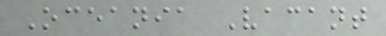Oceania Vacant
